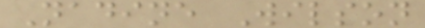Nadine Wilson
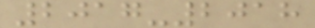2017-2018
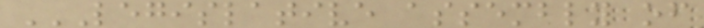LEGISLATIVE ASSEMBLY OF
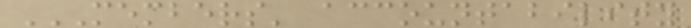MEMBERS' ACCOUNTABILITY
